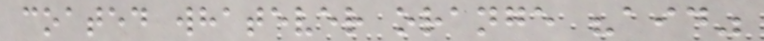coated whatever orange "aid"
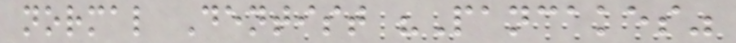normal Dentist "Pancakes"
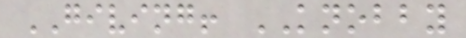GIVING! KNOBBY
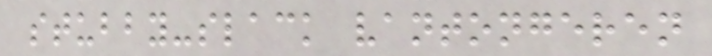stubby-slack vantongeren
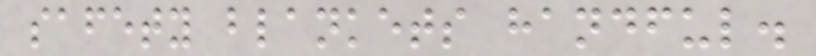safety blankets handful.
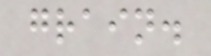grain.
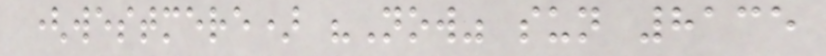(westmere) "Now" sun 8135
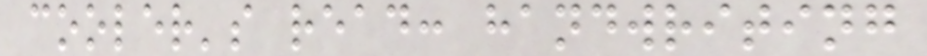cooler's read: handwriting
